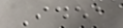Idea
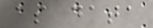as data
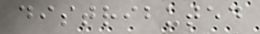distributed
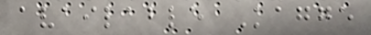available Kagge
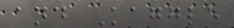and Kaggle
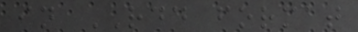in RDD format
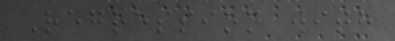Regression with
